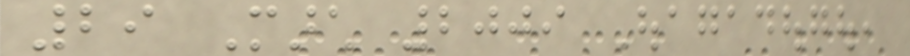29 March 2009 Ouagadougou,
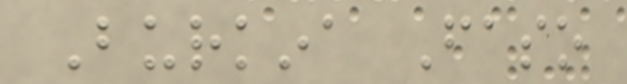Burkina Faso
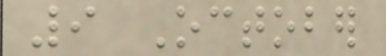9 October
